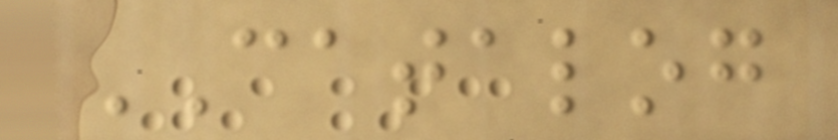CATALOG
